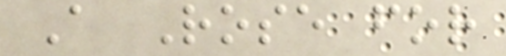A Rose for
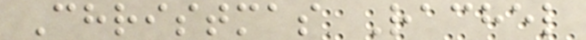Christmas Rachel
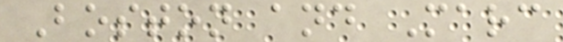Boston and Marc
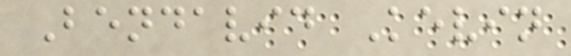Bendavid Kevin
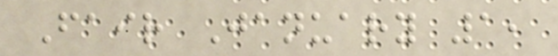Fair January 1,
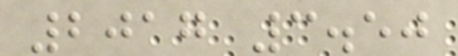2017 3.50
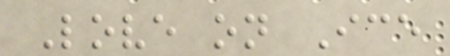Love on Ice
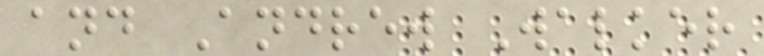and Andrew Walker
